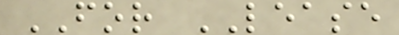FOR LEASE
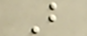B
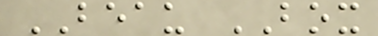BEAU BOX
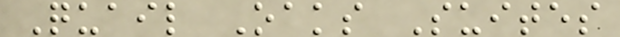Quail Oaks Suites
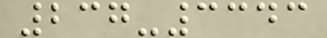237-3343
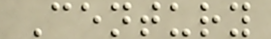Century
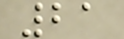21
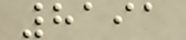8191
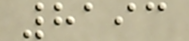8193
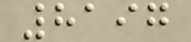8197
